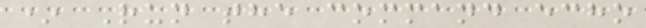* Run the command echo
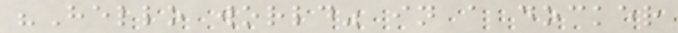"Hello world" in a docker
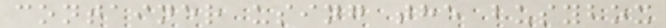container using the busybox
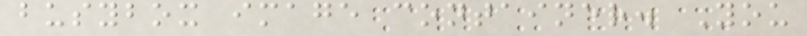busybox image container. You
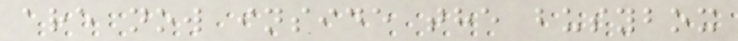are now inside the busybox
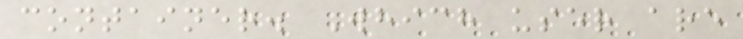container. Which user are
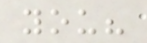you?
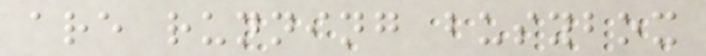are running busybox
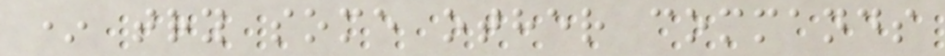* try some other commands
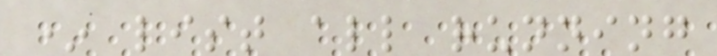* list all running
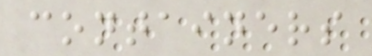containers
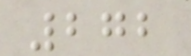272
